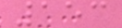153
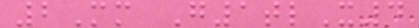2Mm G1tlX4
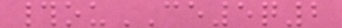#ouCE5q2
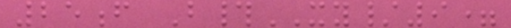25f B#XY/9=
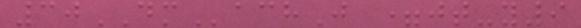30DMachJ =jt-y9
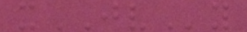xJVy
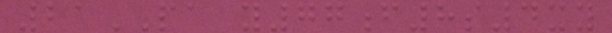21PA y77f8s4xy
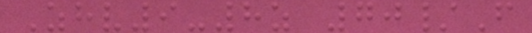Zhv9-8z 70/F
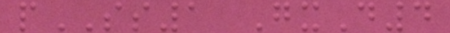pSS1 GxD4
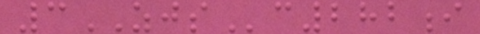3ZJSc282i
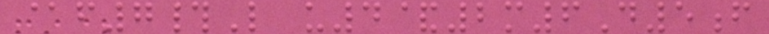@f7#L u4&2m6D5f
